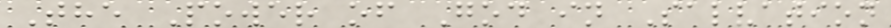The Power of God in Salvation
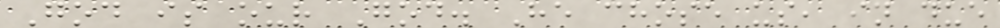God is our God. He chose us, in due
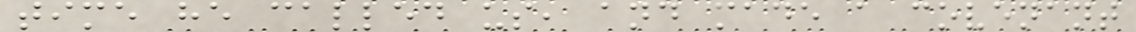time he called us, and made a covenant
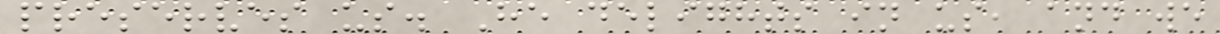preserves us. He delights in us, and we
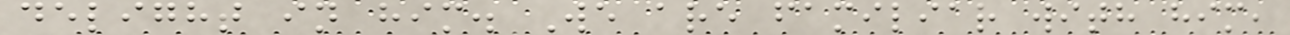delight in him. We are familiar with him,
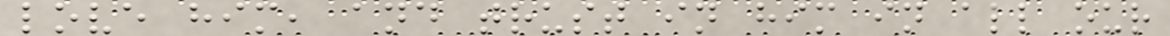love him, and trust in him in all our
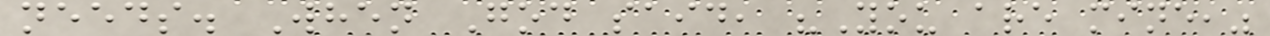needs. When God said, "You are mine,"
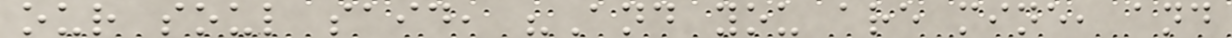our soul said, "And you are mine, and
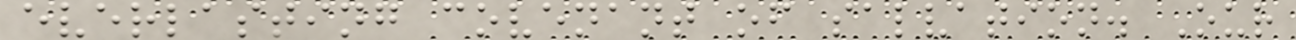everlasting covenant of salvation. Our
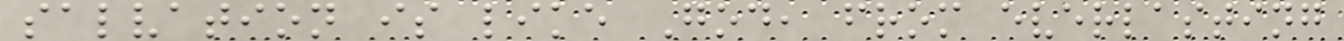salvation is like God, from everlasting
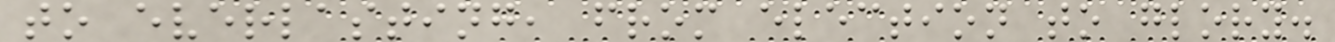to everlasting, from election to glory.
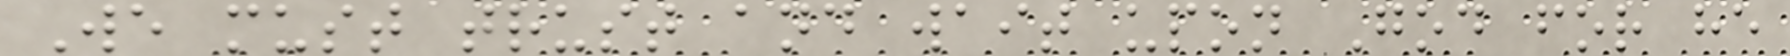We must trust and wait upon God for he
